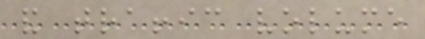and traffic volume
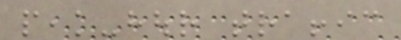peak-hour traffic
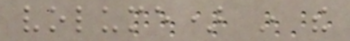volume) in the
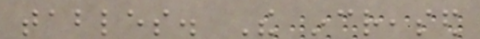tables. The increased
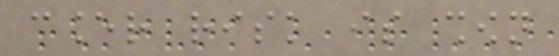cancer risk is shown
